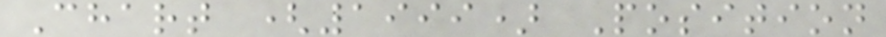Chart (1999) Position
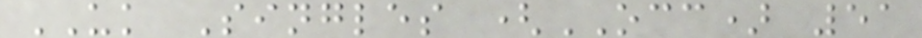UK Singles (OCC) 51
